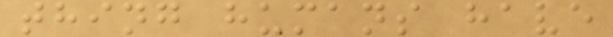thing humans have
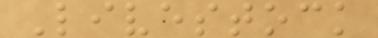Livestock
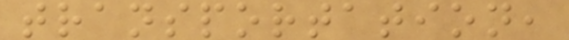transportation,
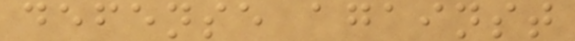defense against
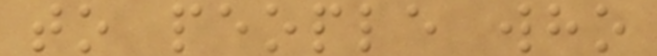to people who
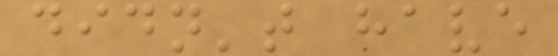didn't have
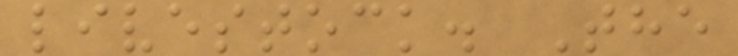livestock. The
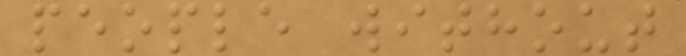people without
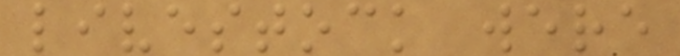livestock were
